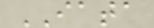IATA
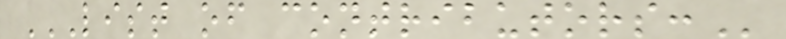LIST OF CONTRIBUTORS:
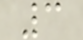3
